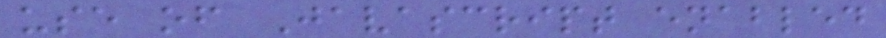use of Javascript enabled
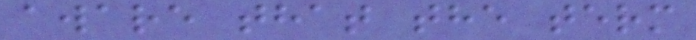aware that the term
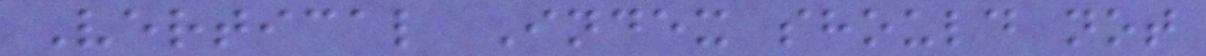Vertical Index should not
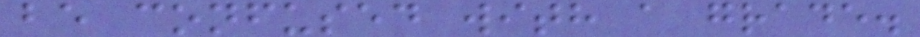be confused with a grade.
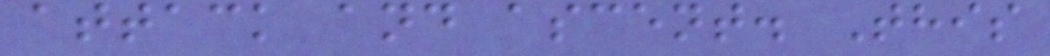attack and ascent. This
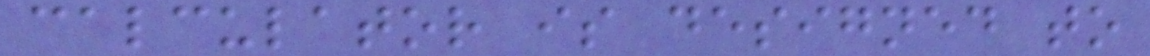calculator is designed to
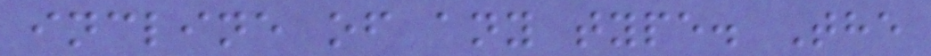incline of any type. The
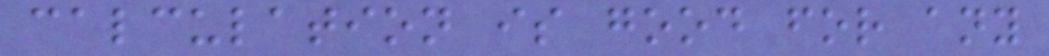calculation is good for any
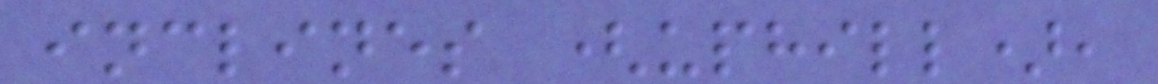inclines (uphill),
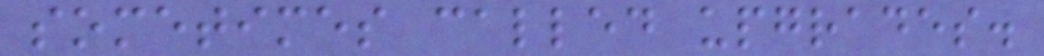sometimes called upgrades.
